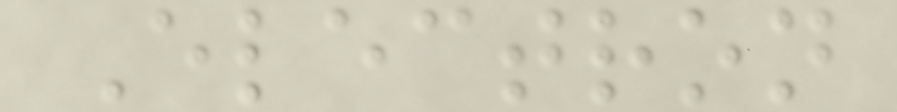Electron
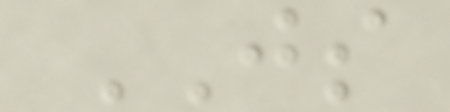JS
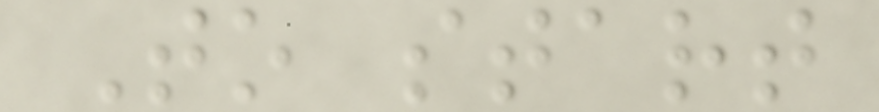To start
